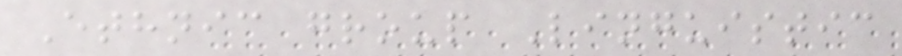Ethnic group Linguistic
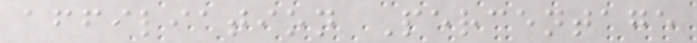affiliation Percentage
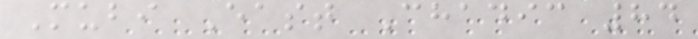Mubi East Chadic 84
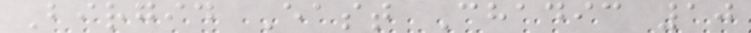Birgid East Chadic 10
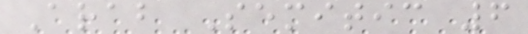Arab Semitic 6
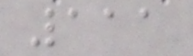111
